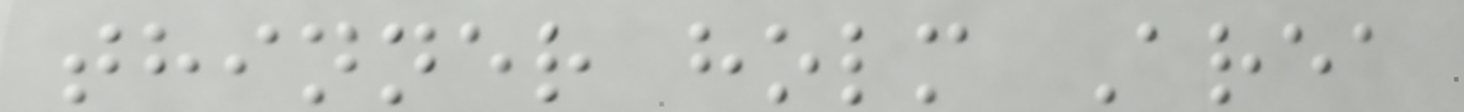thinner holm Area
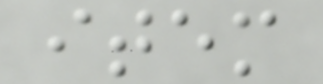item
